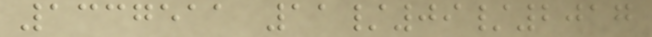1337511 11/09/2017
